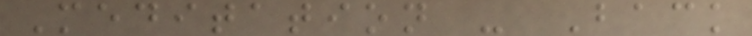Meditation - Back
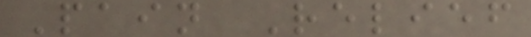Pain Relief
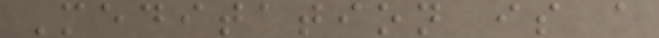Meditation is a
